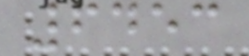6453
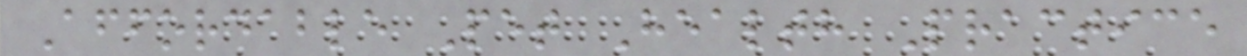Affordable Pet Health Practice
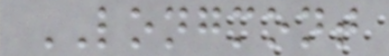LONGMONT
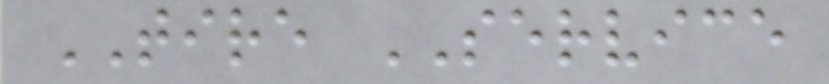TIRE SERVICE
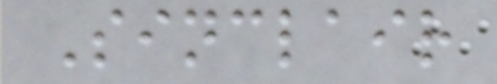Sinclair
